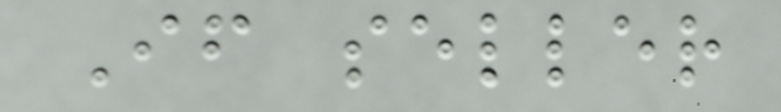If seller
